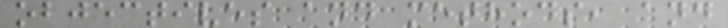objectives and methods, and
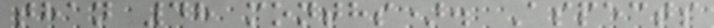than 48 months). Aspects
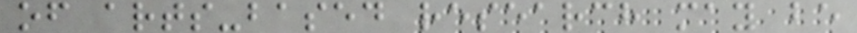of arts-based research may be
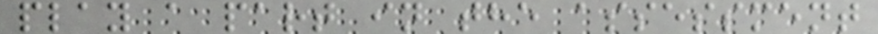play a part in the assessment
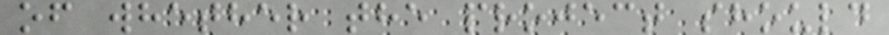of whether the project should
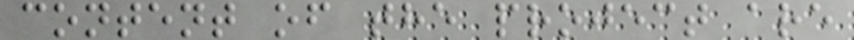content of the project are
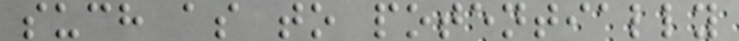such as to potentially
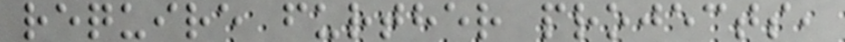require further projects,
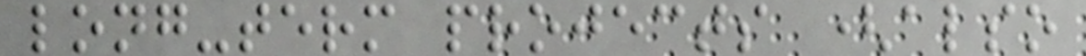long-term projects (also
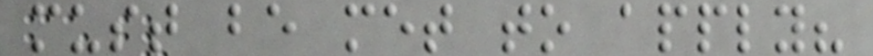must be met to apply?
